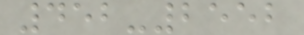452-2552
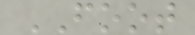FOOT
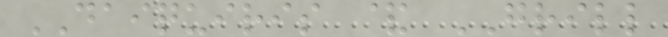DAIQUIRIS & GRILL
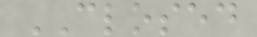CLOSED
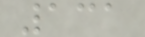131
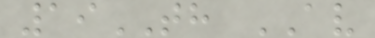19TH AV
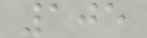105
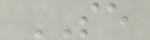SE
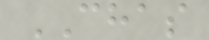CHAS
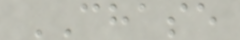CHASE
